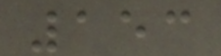153
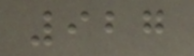927
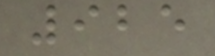925
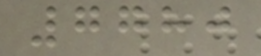7780
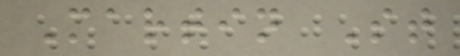Martin St
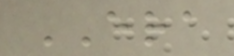ERA
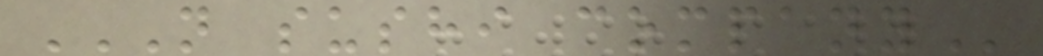N SUSHI COMPANY
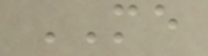ME
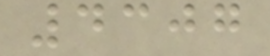4307
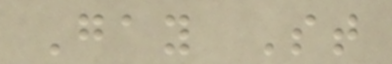Gay St
